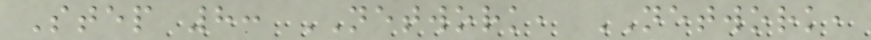Step 8: NETWORK, NETWORK,
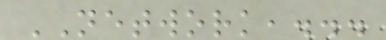NETWORK,...
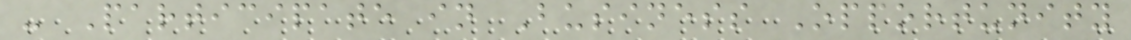- Participate in Business Opportunity
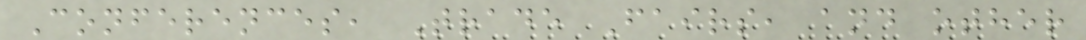Conferences, Trade Fairs, and other
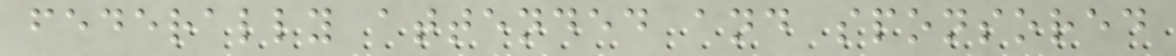federally attended and sponsored
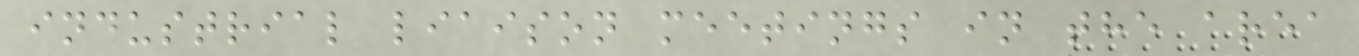industrial liaison meetings in the area
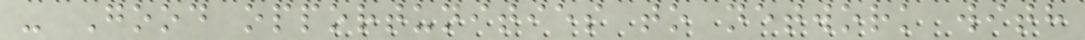- Good opportunities to network with
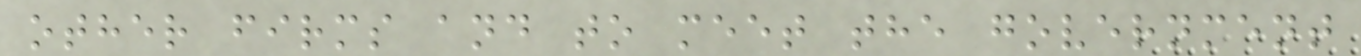other firms and to meet the government
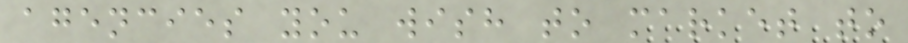agencies you wish to market to
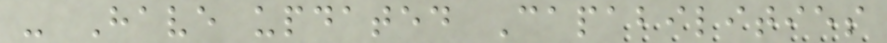- Have updated Capabilities
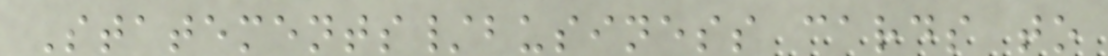Statements/business cards to
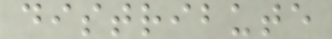distribute
